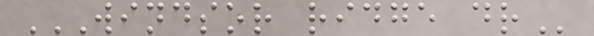WINDSOR RIDGE DR
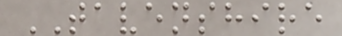TAVENSHIRE
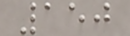150
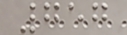757
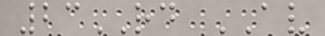23RD AV
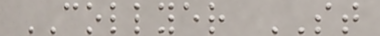COLLYER ST
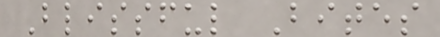Blissful Bites
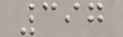397
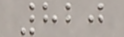820
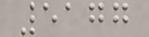5177
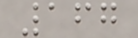167
